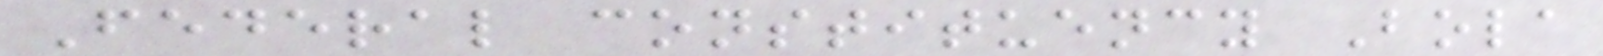Federal constituency Bola
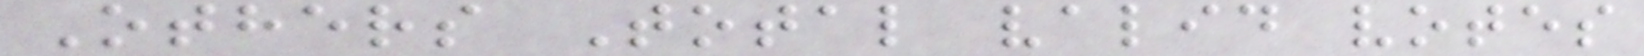Others Total valid votes
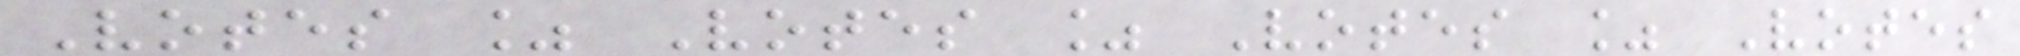Votes % Votes % Votes % Votes
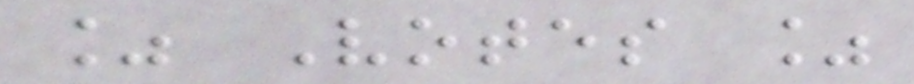% Votes %
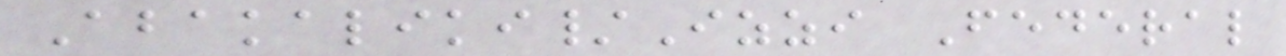Abakaliki/Izzi Federal
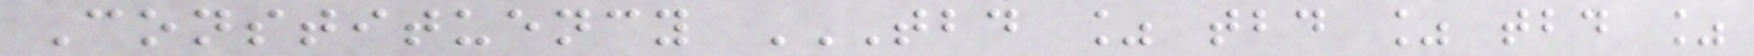Constituency TBD % TBD % TBD %
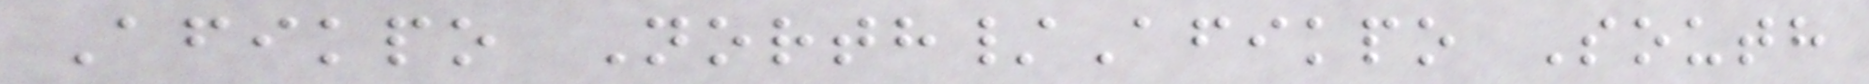Afikpo North/Afikpo South
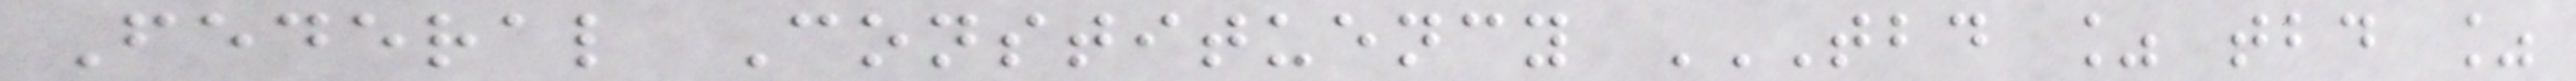Federal Constituency TBD % TBD %
